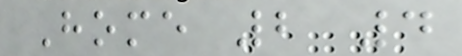Home 2 4
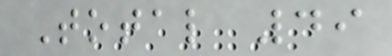Total 49
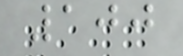100
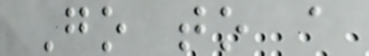Go to a
